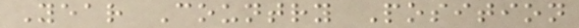Year Country Position
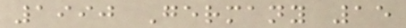1990 Germany 15
